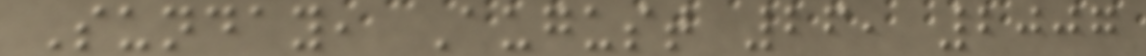Sunday, August 26, 2007
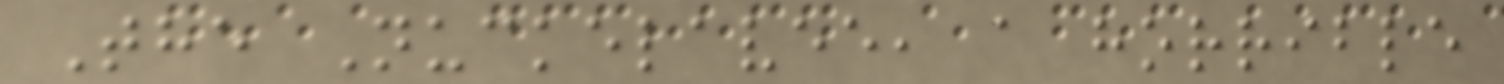The Nuckelavee, a horrible
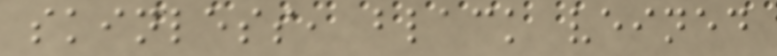skinless, black veined
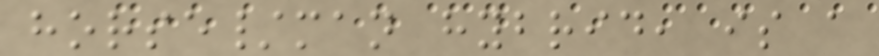horse/man hybrid, is a
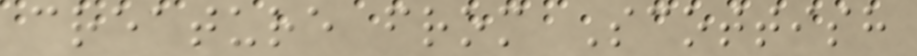creature from Scottish
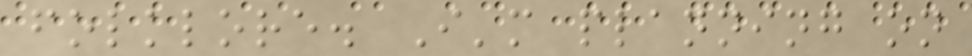folklore. I'm planning on
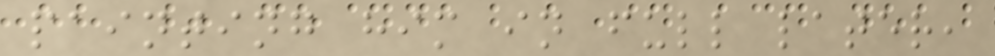painting him in full later,
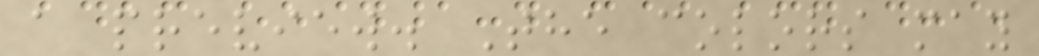a preview. The colors may
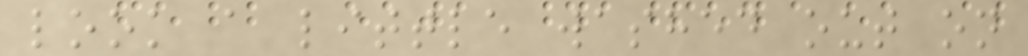look a little washed out on
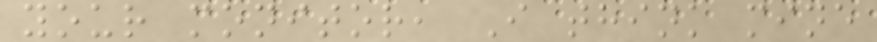your monitor, I think mine
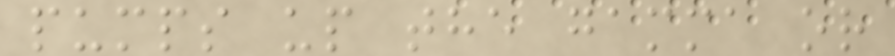pumps up the gamma or
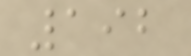192
